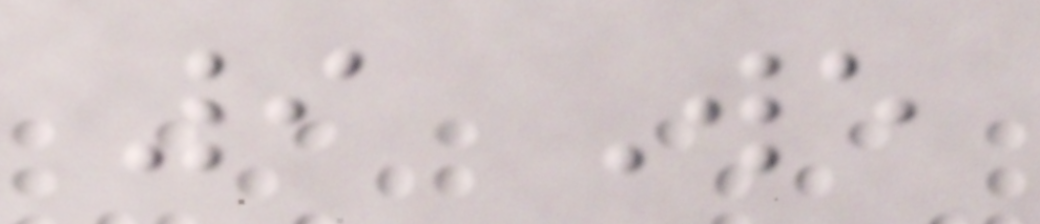9 We
